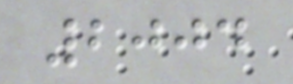2004
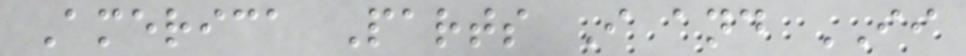America Parts I and II
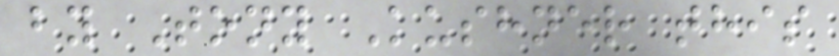by Tony Kushner this
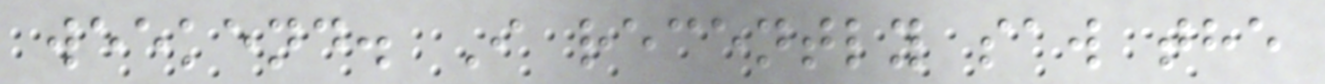weekend. I recently saw the
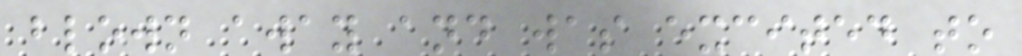blown away and was excited to
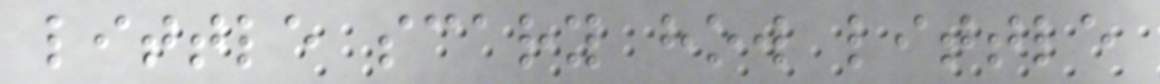little scary how little
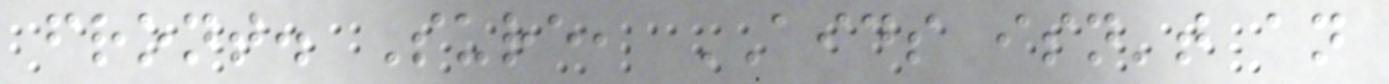front. Sure, AIDS isn't an
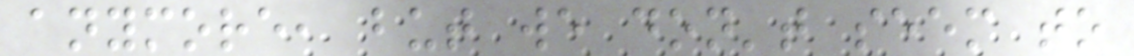anymore, but we don't seem to
